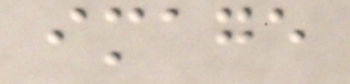image
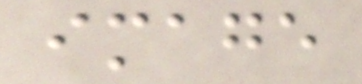image
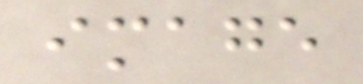image
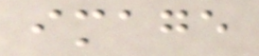image
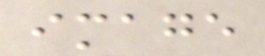image
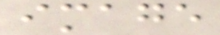image
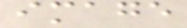image
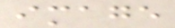image
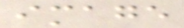image
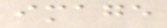image
